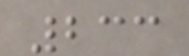233
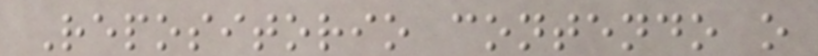Repositorio contendo o
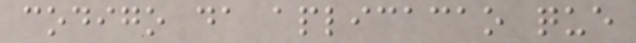codigo da aplicacao que
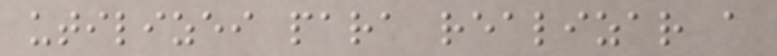utilizei para realizar a
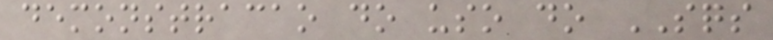demonstracao do uso do SQS
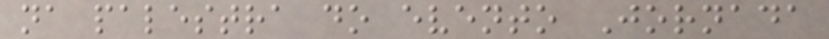na palestra do evento Jornada
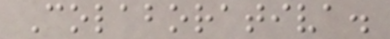Colaborativa.
